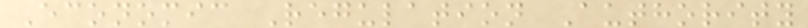Economic Regulation Authority
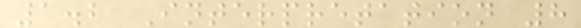1.2 Interpretation 8
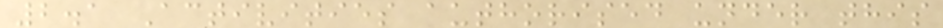2.1 Activities authorised under this
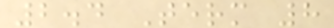2.4 Term 8
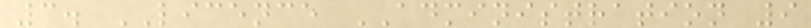3. LICENCE ADMINISTRATION 9
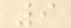9
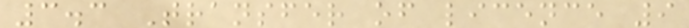3.3 Transfer of licence 9
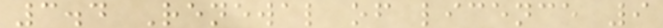3.4 Renewal of licence 9
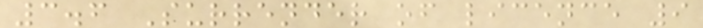3.6 Surrender of licence 9
